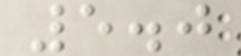5.0
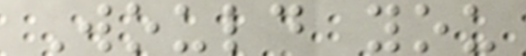Would you
